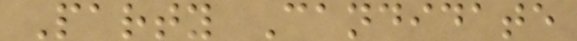Party Candidate
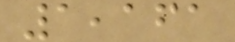1,161
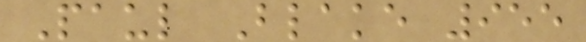Paul Blake 955
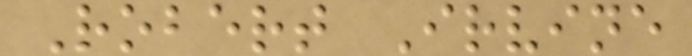Robert Irvine
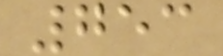753
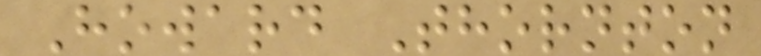Howard Thornton
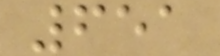651
